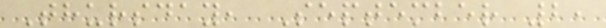Thursday, September 2,
